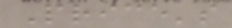Price's
